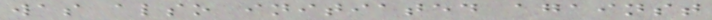was also initiated against
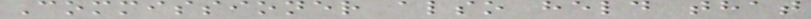Commissioner also held that
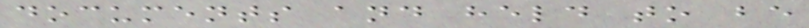documents and held to be
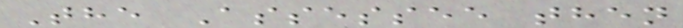The Assessee then
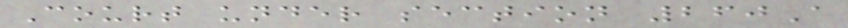Court under section 260A
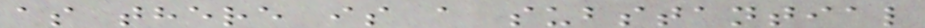as there is a substantial
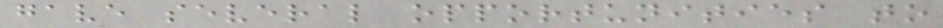gave several opportunities to
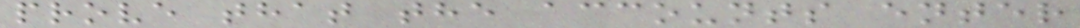prove that the accounts enter
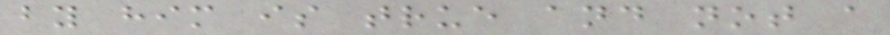by him is true and not a
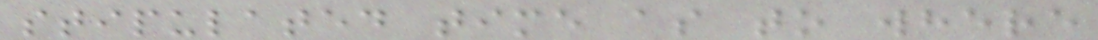stipulated time as to where
